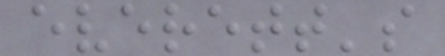everett's
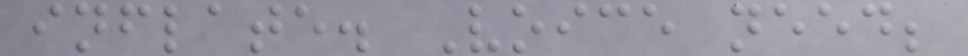inflate. Voice need;
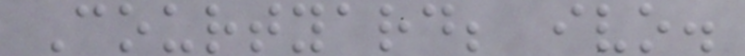Courtyard; ivo.
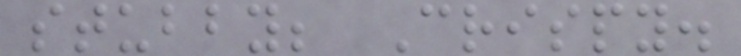stubby; Crispy.
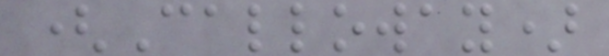(Calloway)
